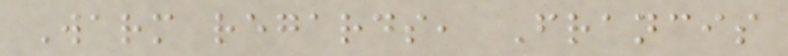Warm regards, Francis
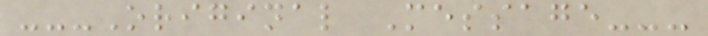---Original Message---
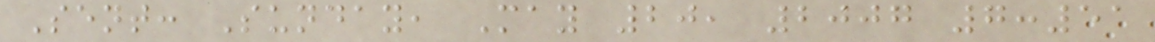Sent: Sunday, May 20, 2007 7:51
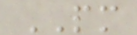PM
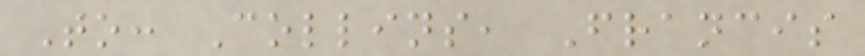To: Collins, Francis
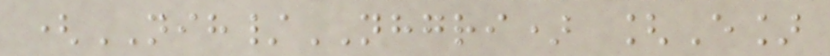(NIH/NHGRI) [E]
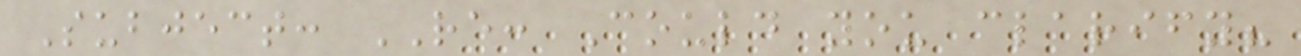Subject: RE: Could you clarify?
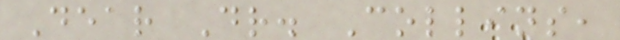Dear Dr. Collins,
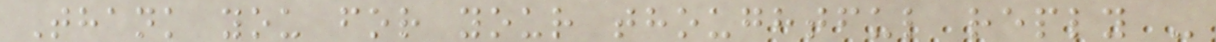Thank you for your thoughtful reply -
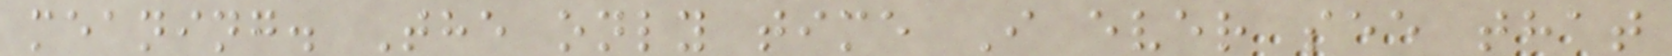meaning. The only time I ever see that
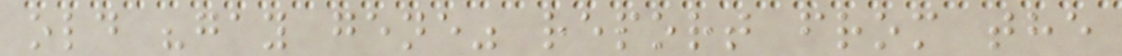old "gay gene" report from the
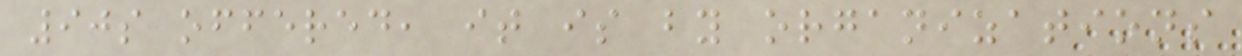90s offered, it is by organizations
